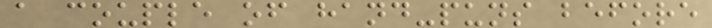a couple of hand-puns before
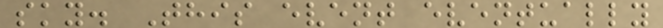sky. This event eventually
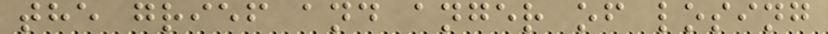the grief and anger of losing
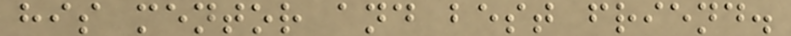his mentor and best friend.
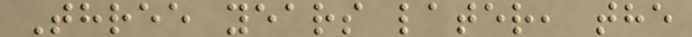Three years later, the
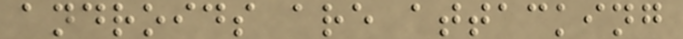androids are attacking
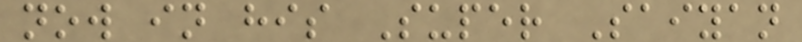now in his Super Saiyan
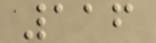116
